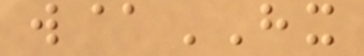w@HX
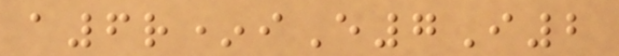a6r*iE7I2
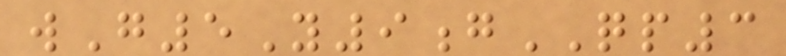wG5Y9gQP3
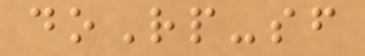doRp-sf
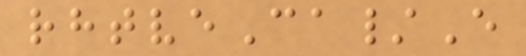rhtveCa/E
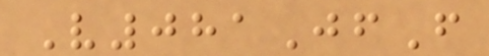V081JfF
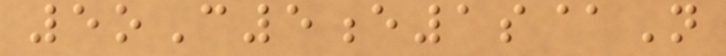5oC5e1s@N
